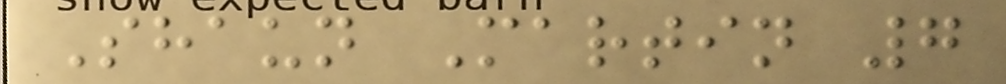Shaun Martin 7
